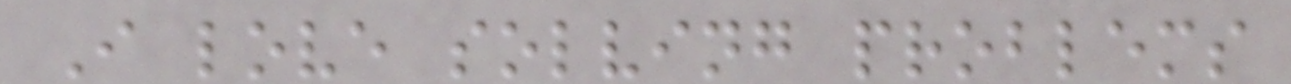I love solving problems
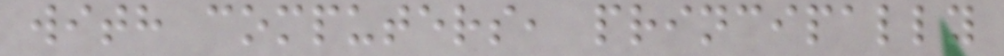with computers, principally
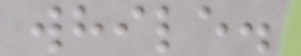while.
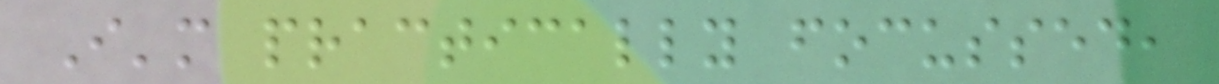I'm practically focussed,
